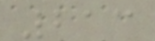213
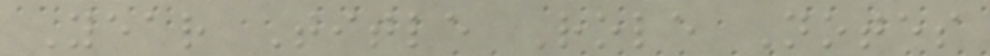Year Title Role Notes
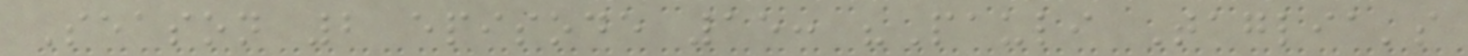Season 2 episode 15: "Pauli Taglia's
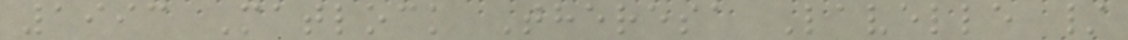1993 Matlock Theresa Lavelle /
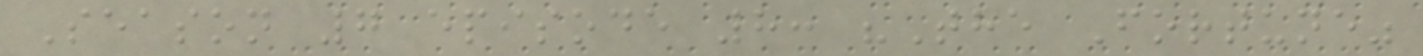Season 7 episode 8: "The Fortune"
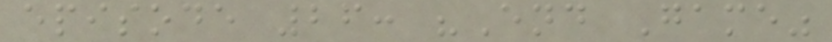episode 26: "End Game"
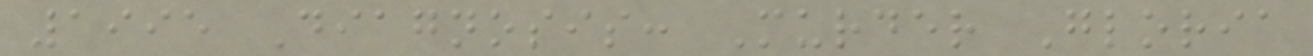1995 Diagnosis: Murder Gloria
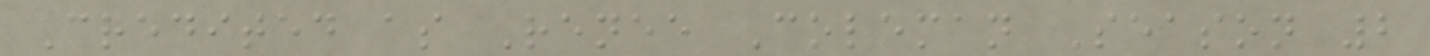Credited as Renee Coleman Season 2
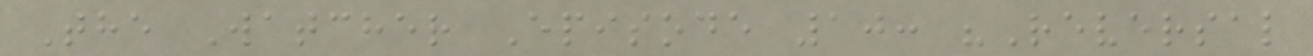The Watcher Episode 10: "Reversal
